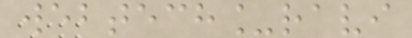webtech_ravi
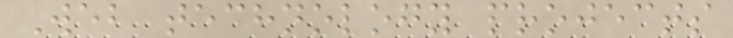Web technology projects
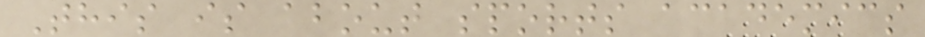This is about sports academics
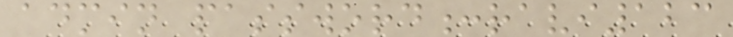admin password:ravi123
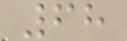68
